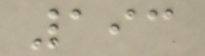193
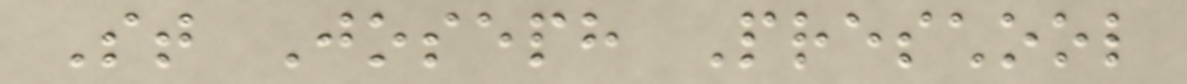St Joseph Preschool
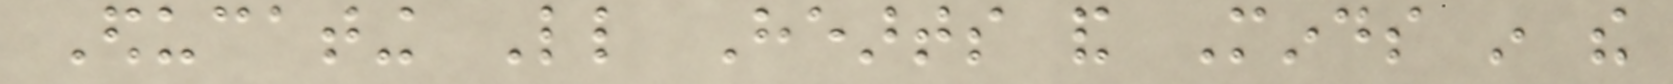Educating Little Hearts and Minds in the
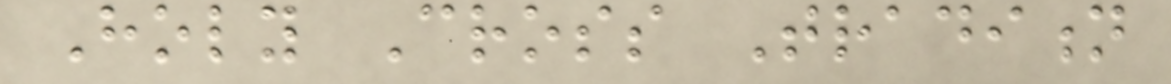Holy Cross Tradition
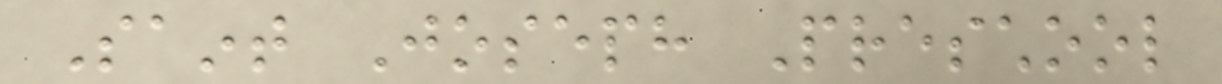Saint Joseph Preschool
